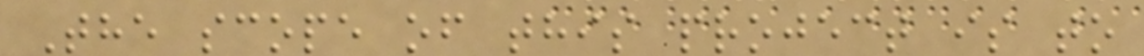The scope of this project is to
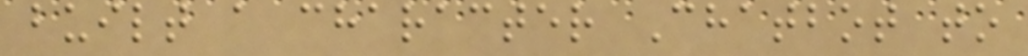built a character Chatbot to
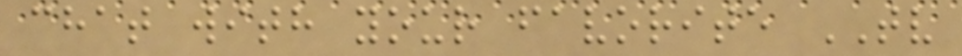chat with your favorite TV
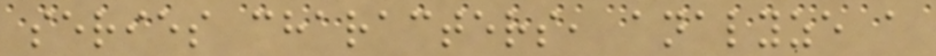series characters, analyze a
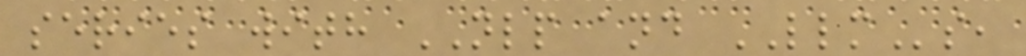series with NLP and LLMs,
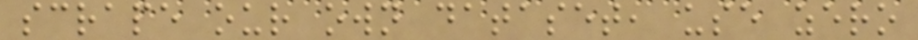scrape our own dataset, use zero
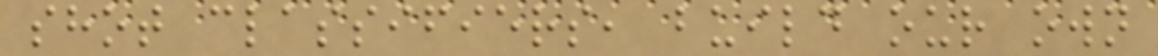shot classifiers, build our own
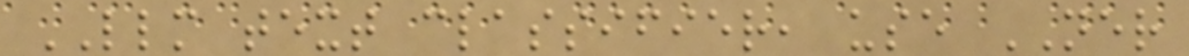LLM text classifier, use NER
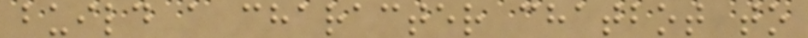build a character chatbot to
